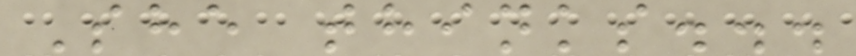She thinks...
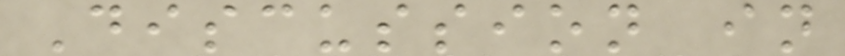Discussion in
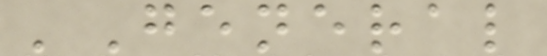'General
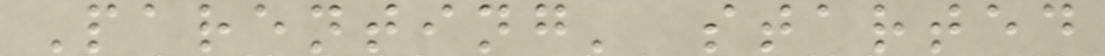Parenting' started
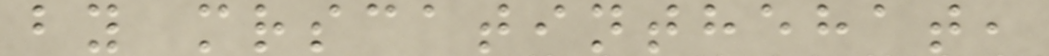by mrscatinthehat,
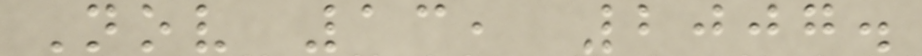Nov 13, 2007.
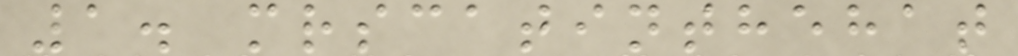1. mrscatinthehat
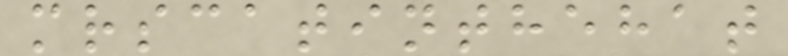mrscatinthehat
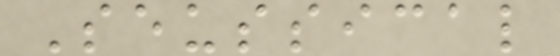Seussical
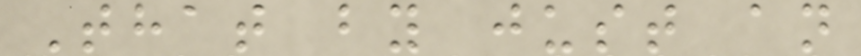That by just an
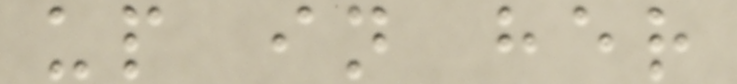up in her
